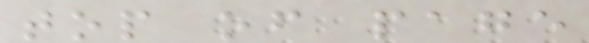top of page
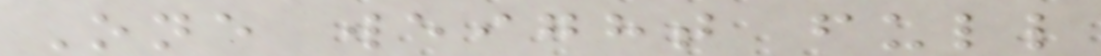One weight full
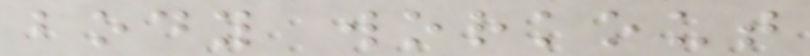body workout
